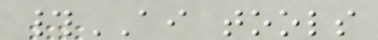#AI tools
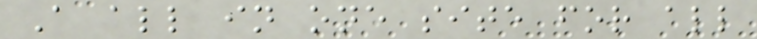A all in one site for all
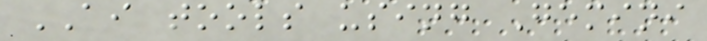AI tools using Gemini
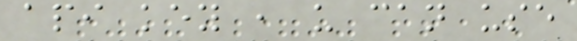api key , u can use
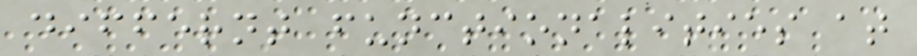differnt functionalities at
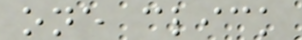one click
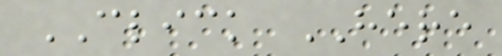CLICK HERE
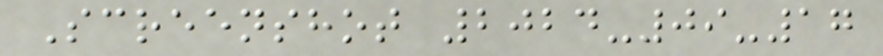Screenshot 2024-09-17
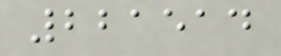221514
